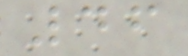46
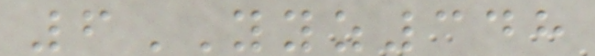6YYZ348
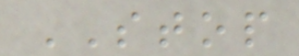STOP
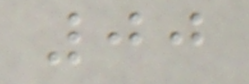00
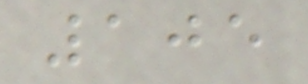105
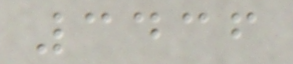3436
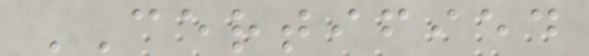CERTIFIED
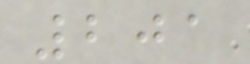201
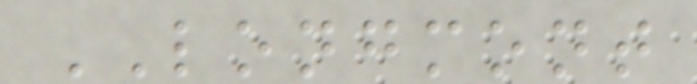LONGMONT
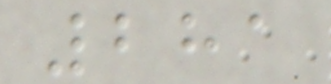281
